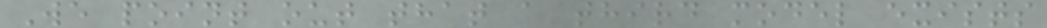We point out that a third model exists
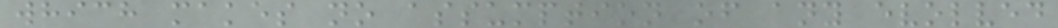which makes no assumption of any evolved
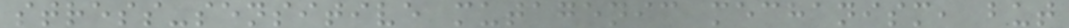stress-sensitive mutagenic mechanism, but
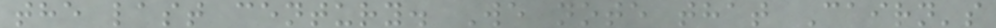the last century. We note that Cairn's
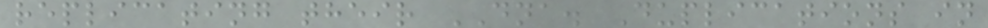replicating their DNA. Duplications in
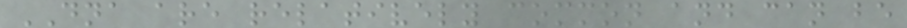DNA are relatively common and can be
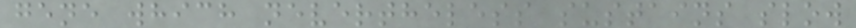gene which nevertheless sustains slow
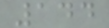144
